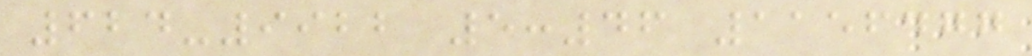624-9922 5:46 1156477
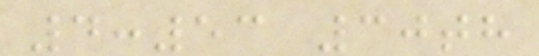4:53 30th
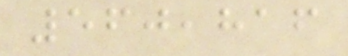560,816
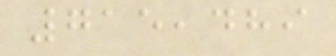715,489
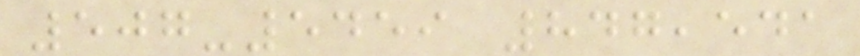507-5459 847,541
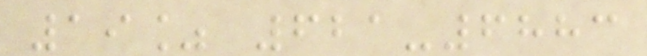19% 621-6883
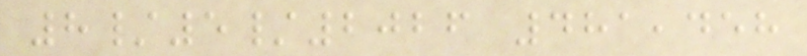8/5/2026 481,458
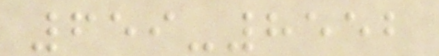659-8552
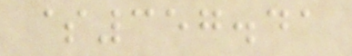$357.41
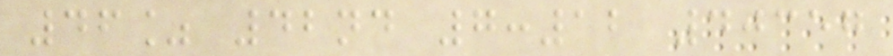46% 42nd 7:12 40357
